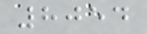8054
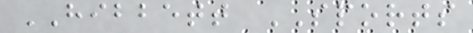HIBBETT SPORTS
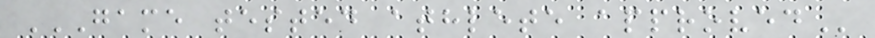GAME TESTED ATHLETE APPROVED
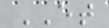ET
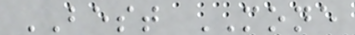BEST MONE
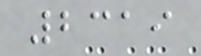2319
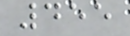455
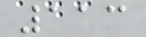113
